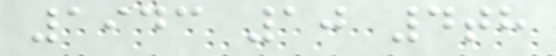1943 10 4th
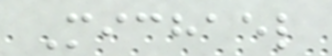Michael
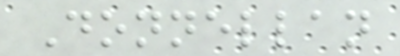Donnellan
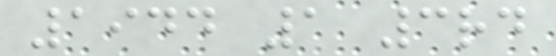1944 1 3rd
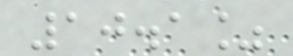10.1%
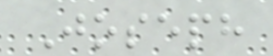Joseph
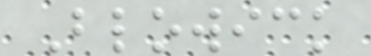Blowick
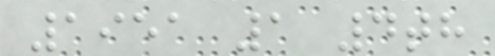1951 1 4th
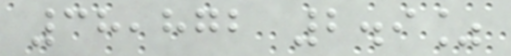38,872 2.9%
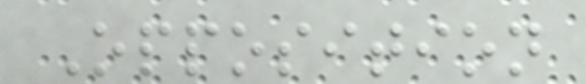Opposition
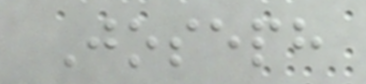Joseph
